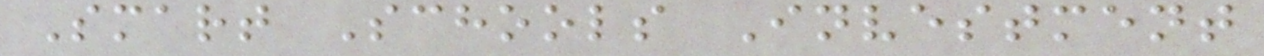Smart Schools Investment
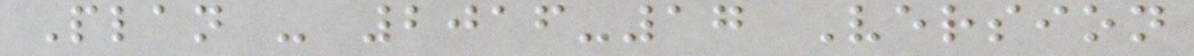Plan - 2016-17 Version
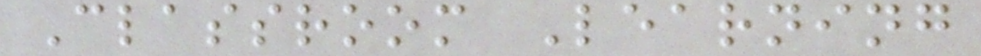Classroom Learning
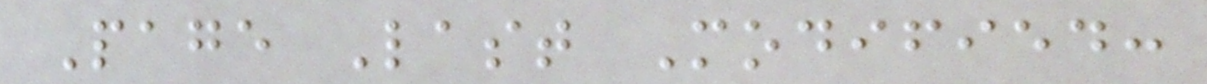Page Last Modified:
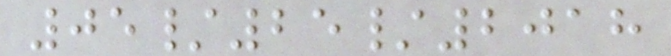05/25/2018
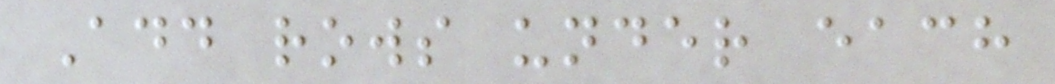Add rows under each
